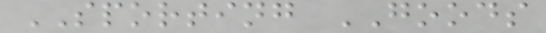SPORTING GOODS
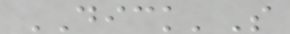DICK'S
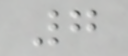7
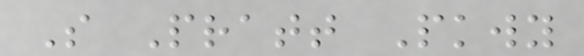S Pratt Pkwy
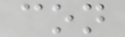con
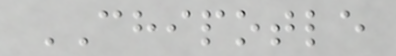CHIPOTLE
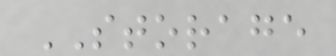STORAGE
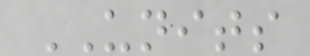UNITS
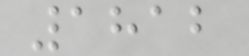1812
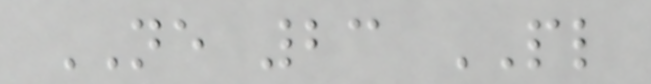NE 23 PL
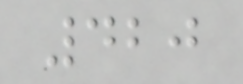420
